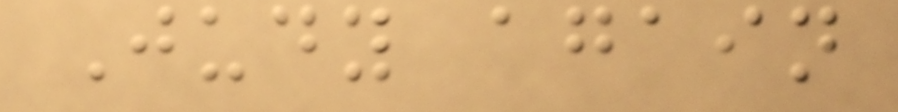Judy again
